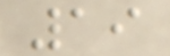19
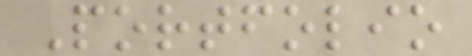Portfolio
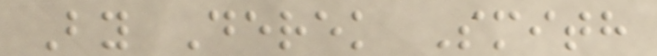By Derek Smith
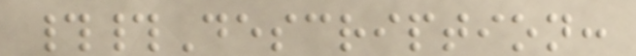##Description:
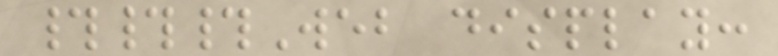###Web display:
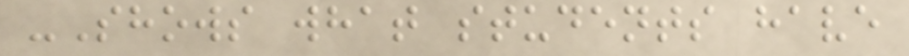-Shows what students have
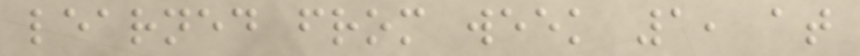learned from week 1, at
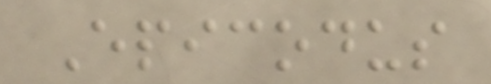Epicodus
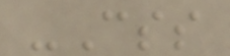-Css
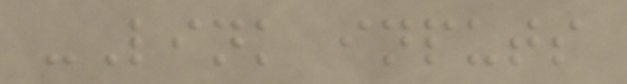-Link inputs
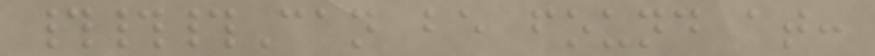###Can be found at:
